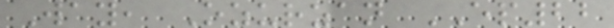Way, Ozurzan EP22
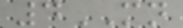4MN
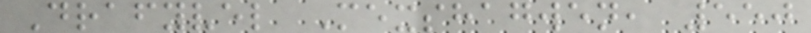Drafyvel Mexshagwen, 550
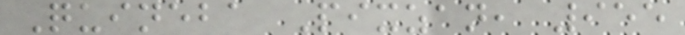Quineba Pixzan, 955
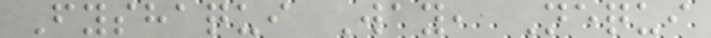Fyshaqui Way, Nequi
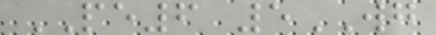PE6 5WG
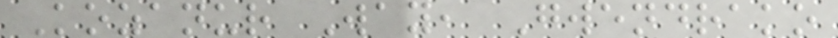Kozanur Way, Gwendrako
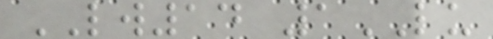LW14 1LU
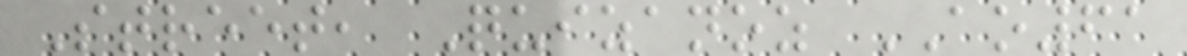Street, Quizanoz AO61
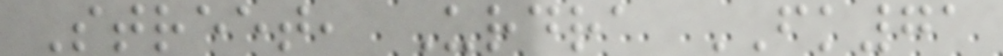Street, Urdra FK71
